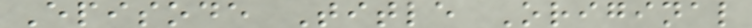Episode Title Original
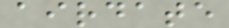airdate
